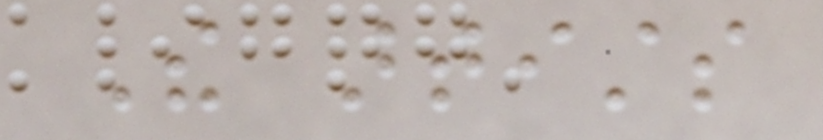The artists
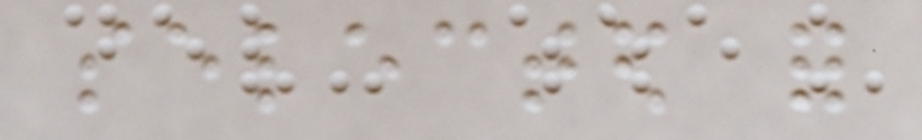selected for
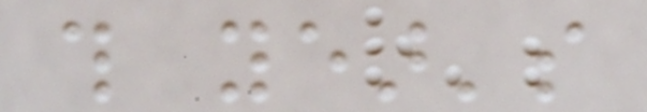this year's
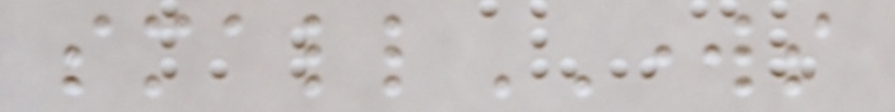smallWORKS
